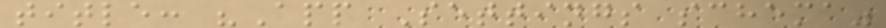title: "App Settings schema"
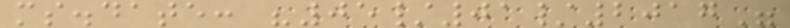ms.date: "05/01/2017"
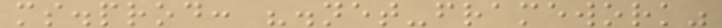ms.prod: ".net-framework"
